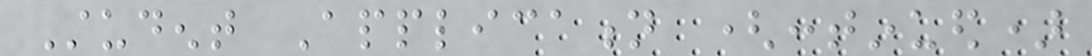Student Application (continued)
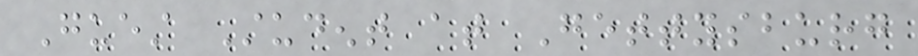Guest Student at Gettysburg
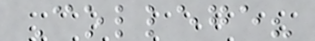College?
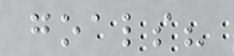goals?
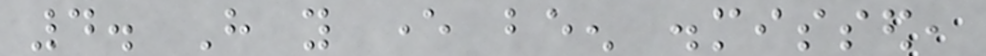4. Have you ever been dismissed,
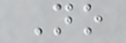No
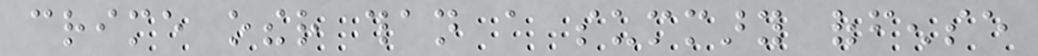crime other than a summary offense
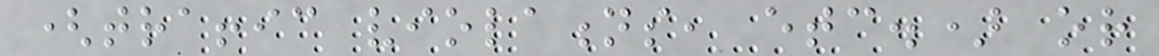(traffic violations, etc.) or
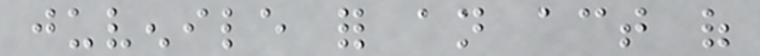juvenile for an act of
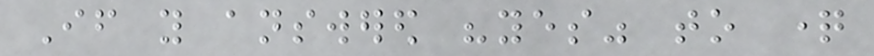If you answered "yes" to question
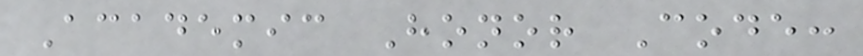Academic Honor Code:
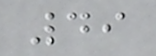49
